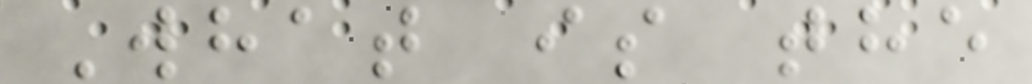What is the
